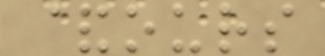&ours
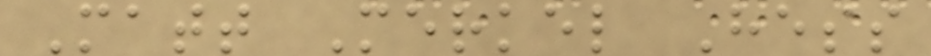Matt Merkel Hess
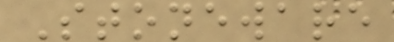Stoneware
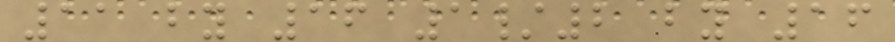11 by 16 1/2 by 16
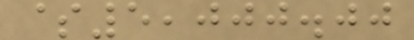$5,000.00
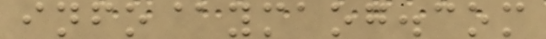info@ymaog.com
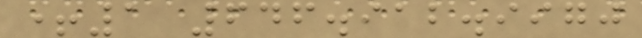+1 646.912.9970
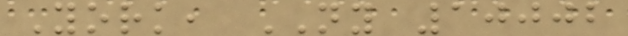York, NY 10002
